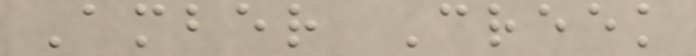Amber Creek
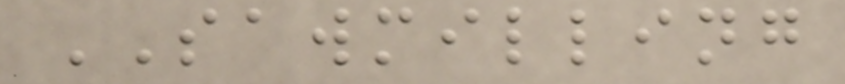SAWMILLING
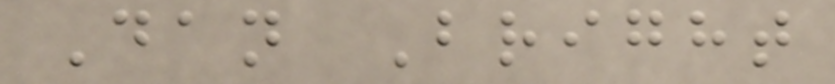Dan Bright
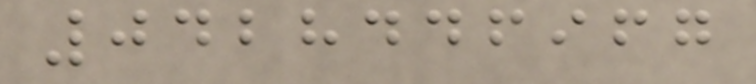0428446967
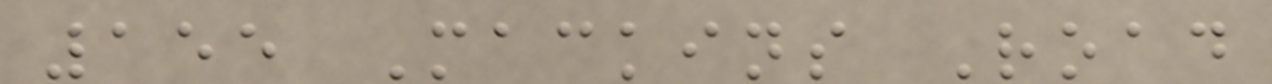155 Mackins Road
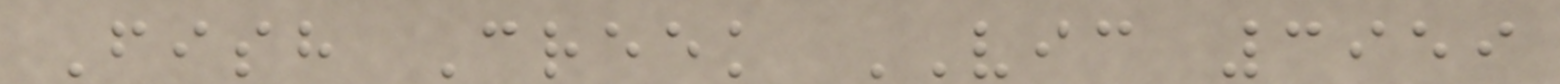Fish Creek VIC 3959
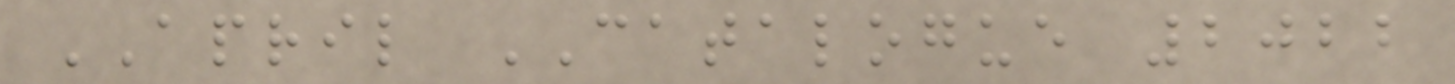APRIL CATALOGUE 2022
